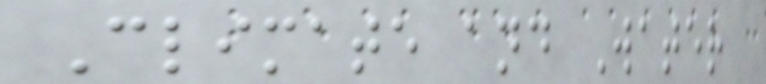Climate and Water
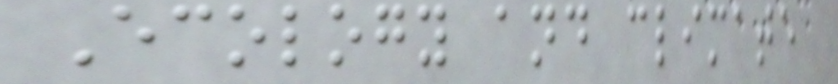Ecology and climate
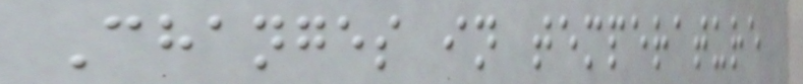Changes in temperature
